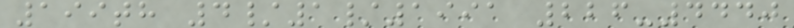199th 4/1/1991 226-4440
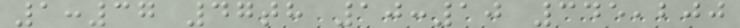1:37 47th 10:10 345,200
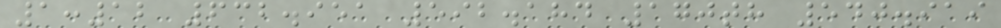1:12 632.951 592.184 170th 540.919
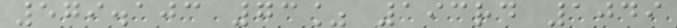579.103 73% 193rd 1049
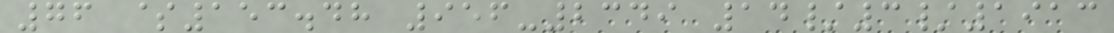76 $153.48 956-2349 14/3/1913
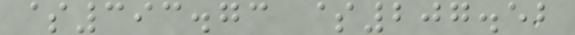$393.73 $207.52
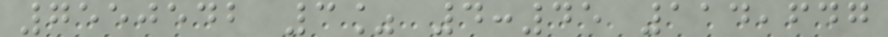7550542 3% 4:45 114,647
